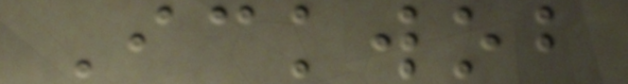Ickwob
